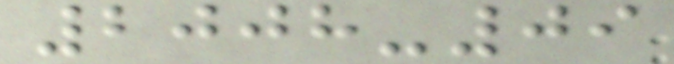2008-09
